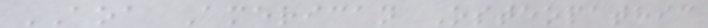AOA American Osteopathic
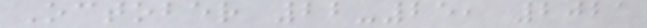October 22-25, 2021
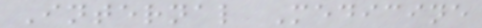Internal Medicine
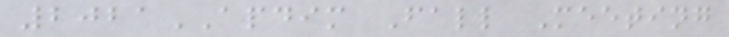2021APDIM Fall Meeting
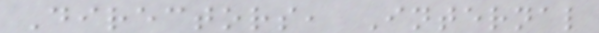Directors, Internal
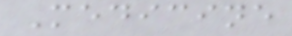Medicine
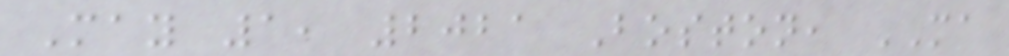May 1, 2021 Boston, MA
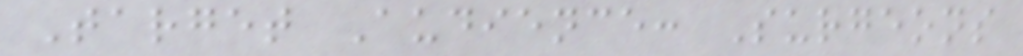Target Audience: Surgeons
